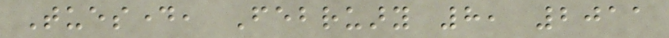Tuesday, February 8, 2011
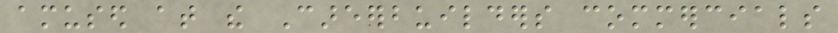amused at the Careerbuilders commercials
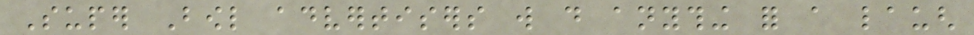Super Bowl advertisers will do anything for a laugh
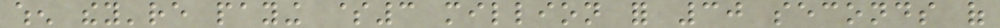when they're paying $3 million for 30 seconds of
